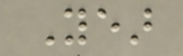Year
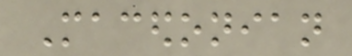Macedonian
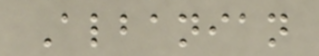Albanian
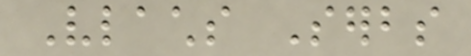Vlachs Serbs
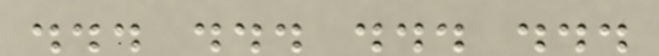... ... ... ...
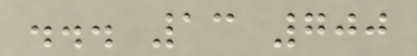... 13 700
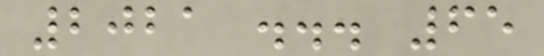2021 ... 65
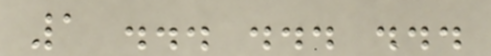1 ... ... ...
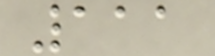111
